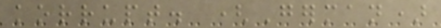korrupt. (German)
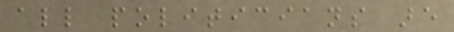all politicians are
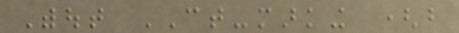Without CT-marking (but
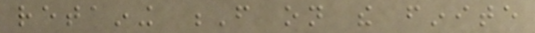retaining F on the finite
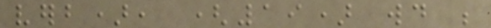verb), (19) would be
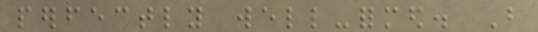perfectly well-formed. But
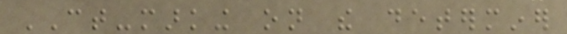CT-marking on the determiner
